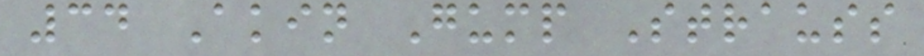34 Akin Gump Strauss
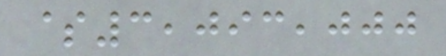$3,093,000
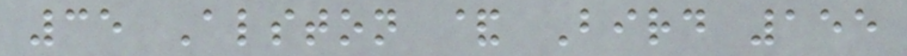35 Alston & Bird 155
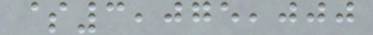$3,075,000
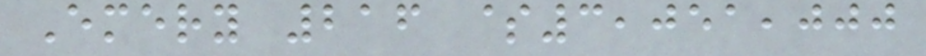Emery 216 $3,051,000
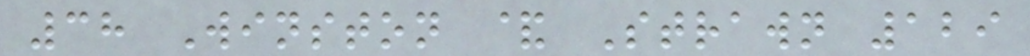38 Winston & Strawn 129
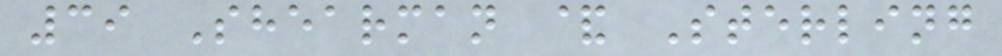39 Shearman & Sterling
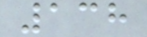138
